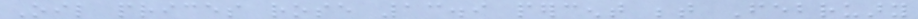Oil prices rose 13.9 percent between February
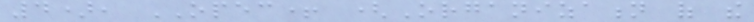4), OPEC+ (Organization of the
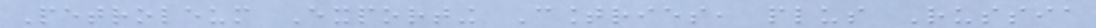Petroleum Exporting Countries, plus Russia
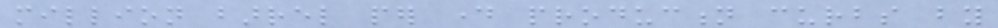million barrel per day production curbs by
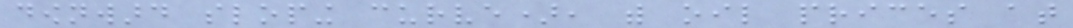downward sloping curve), with oil prices at
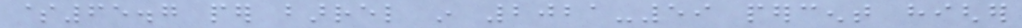$65.7 per barrel in 2021-59 percent higher
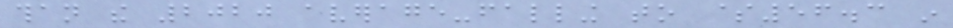than the 2020 average-falling to $56.3 in
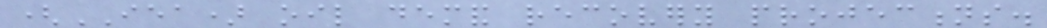(IEA) oil demand recovery projections.
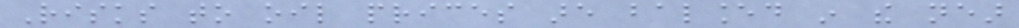Risks to oil prices are balanced in the near
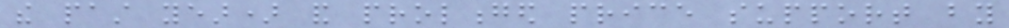the past year) and prolonged price support by
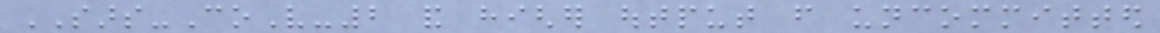SARS-CoV-2 and higher output from uncommitted
